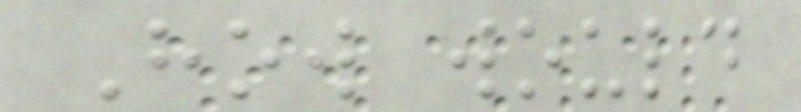How would
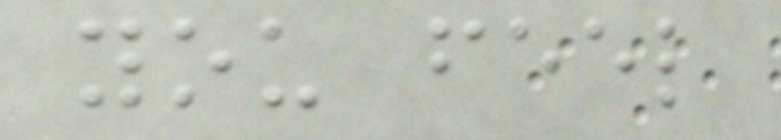you feel
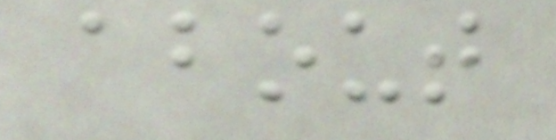about
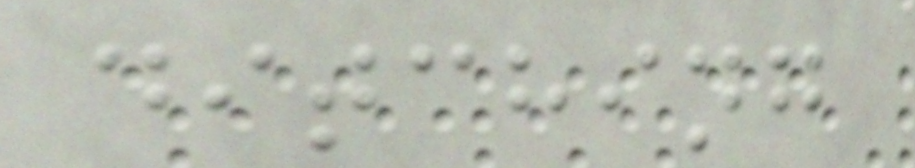ditching
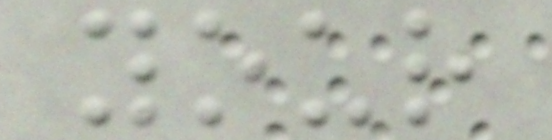your
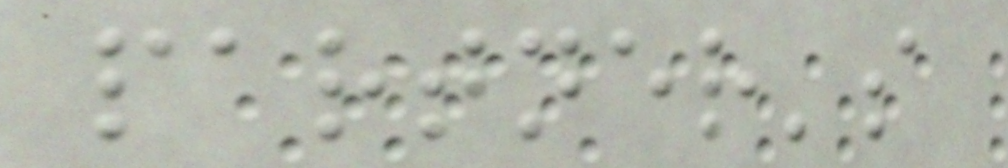partner's
